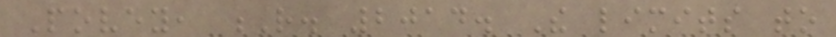Povey, R. 2014. The limits to
